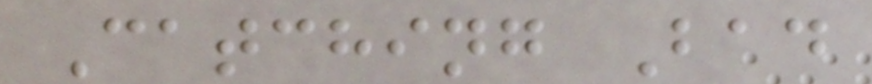Catching Bad
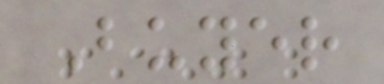Buyer
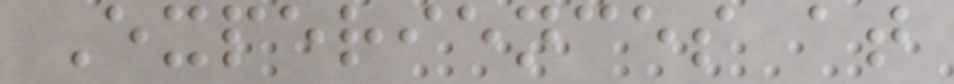Experiences at
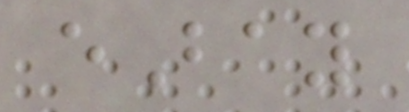eBay
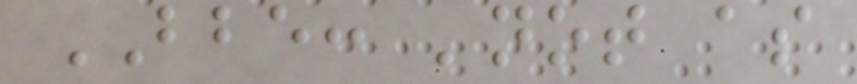BBE: 'not as
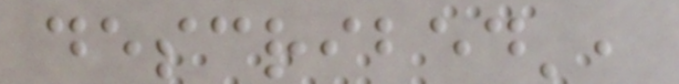described',
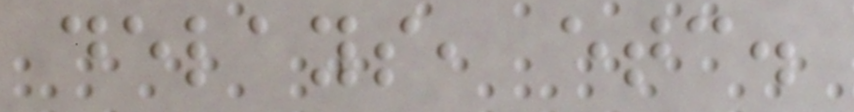delays, etc.
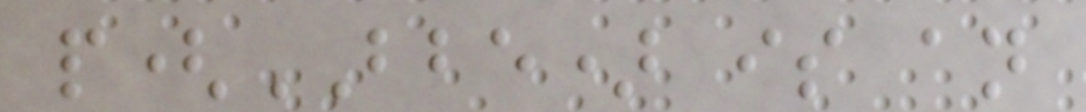p(BBE) is an
